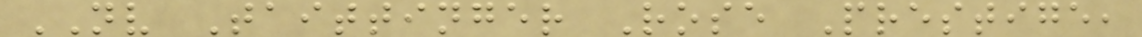NV Taittinger Rose Prestige,
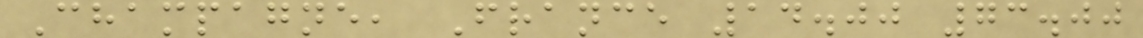Champagne, France 14.00 73.00
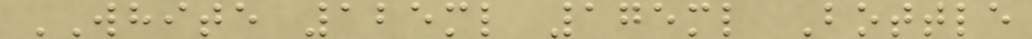WHITE 125ml 175ml Bottle
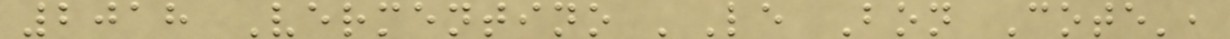2018 Vermentino 'Le Bon Cote',
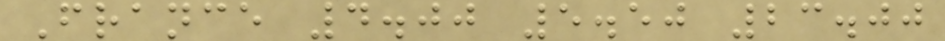France 4.00 5.50 23.00
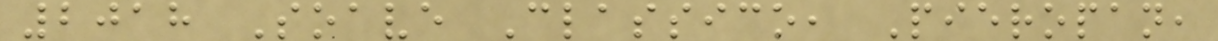2018 Soave Classico, Pieropan,
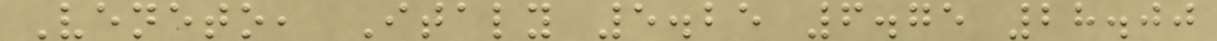Veneto, Italy 5.25 6.75 28.00
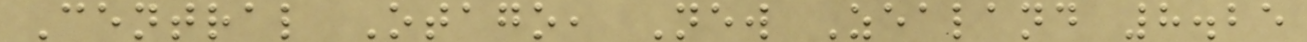Central Otago, New Zealand 8.25
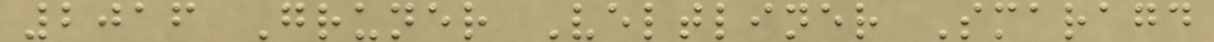2016 Gruner Veltliner Smaragd
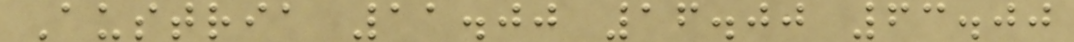Austria 11.00 16.00 63.00
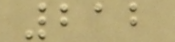212
